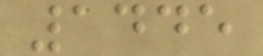1445
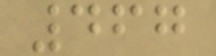467
